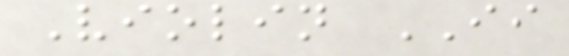Violin II
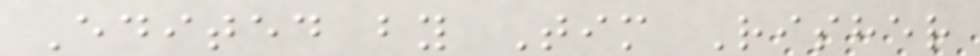Edited by Tim Risher
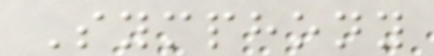Symphony
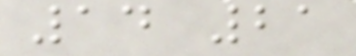14 21
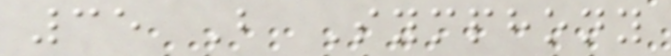35 B Symphony
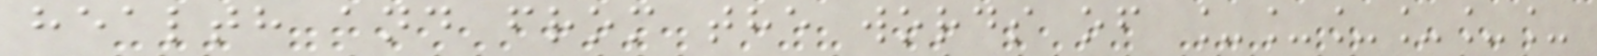health and from the words of ______
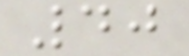40
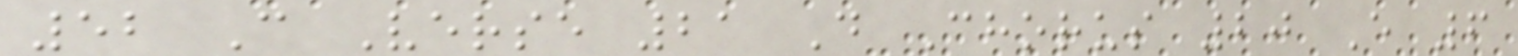52 C Verse 21 D Chorus 20 E 6
